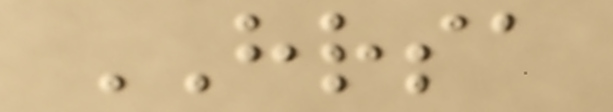HRSA
